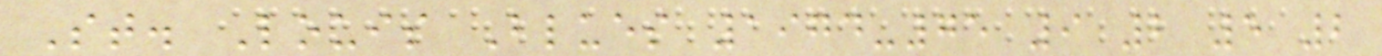St. Louis Blues 1974-75 9 2 5 2
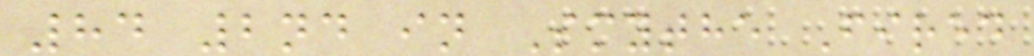84 2nd in Smythe Fired
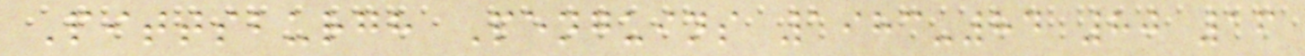Pittsburgh Penguins 1983-84 80 16
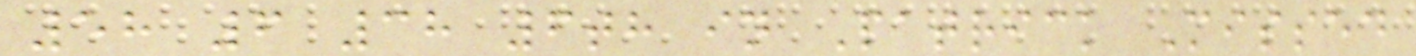58 6 38 6th in Patrick Missed
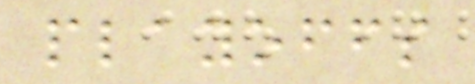playoffs
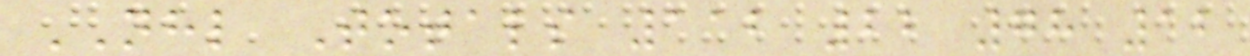NHL Totals 112 22 78 12
